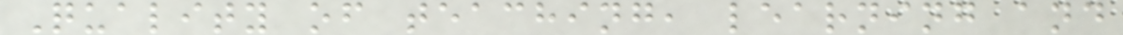Quality of teaching, learning and
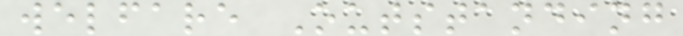welfare Outstanding
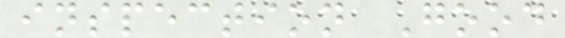inspection Good
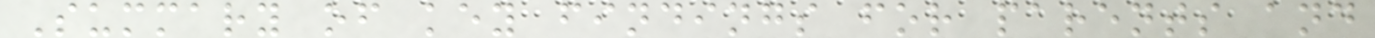Summary of key findings for parents and
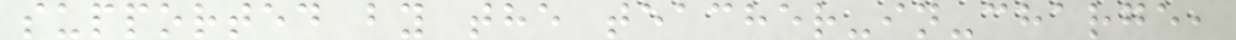supported by the teacher-in-charge,
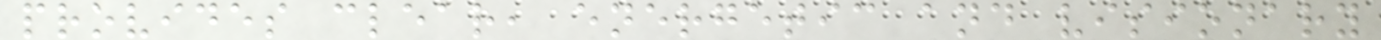provides clear, energetic and visionary
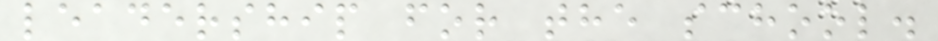leadership for the school.
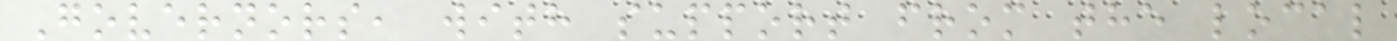Governors, with support from the local
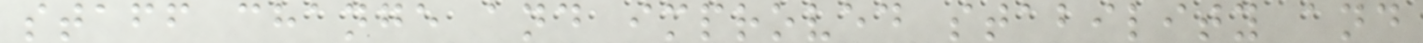staff change and improved stability and
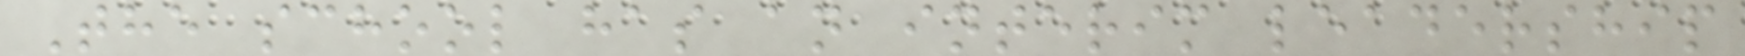The school has an interim leadership
